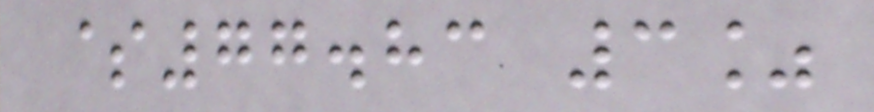$77.83 3%
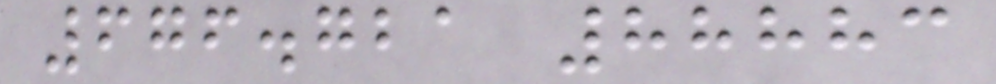676.721 88883
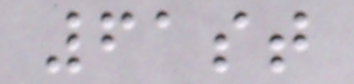61st
